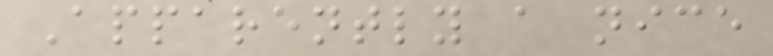Apparently a nice
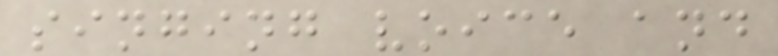singing voice and
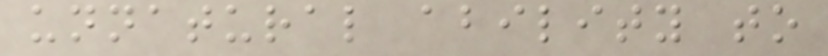unnatural ability to
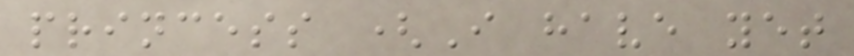princess (I have yet
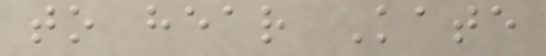to hear Kate
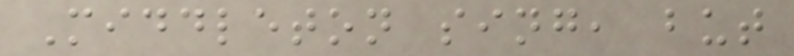Middleton sing, but
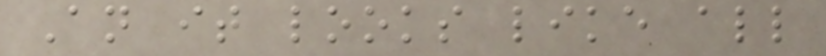An it looks like all
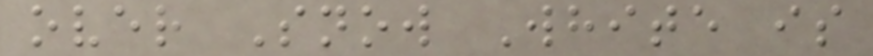over Snow White is
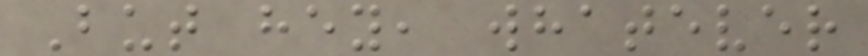But hey, whatever
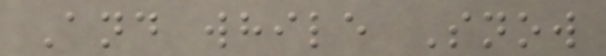And while Snow
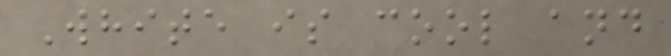White is cool and
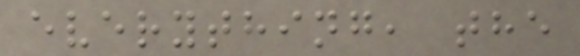everything, the
